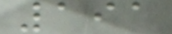191
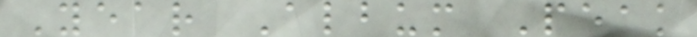Year Album Peak
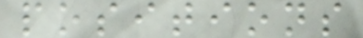positions
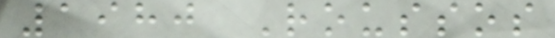1980 Roussos
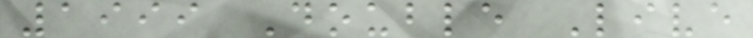1999 Double Live
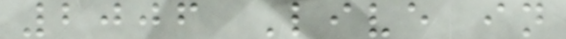2006 Live in
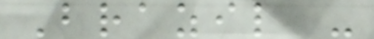Brazil -
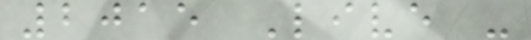2015 Live -
